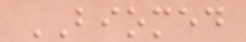BIOMED
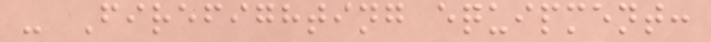- Firefighting equipment:
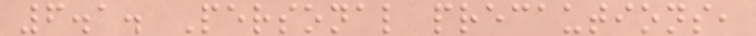6.1. Personal precautions,
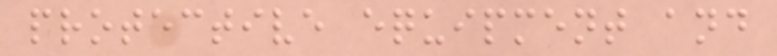protective equipment and
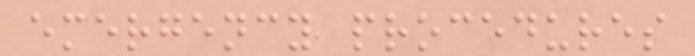emergency procedures
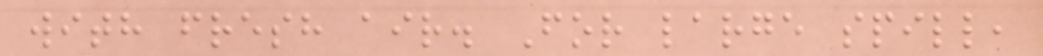with fresh air. For large spill,
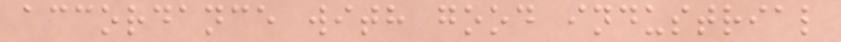accordance with good industrial
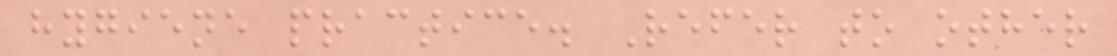hygiene practice. Refer to other
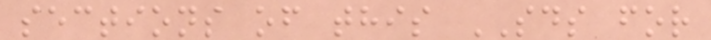sections of this SDS for
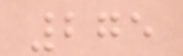275
